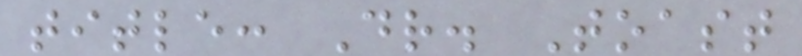title: Dr. Toast
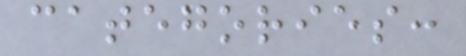categories:
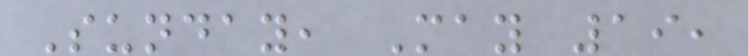Sunday, May 19,
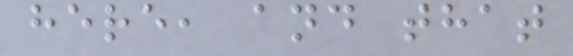here, and that
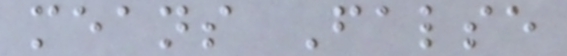means False
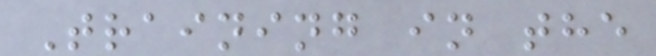Training in the
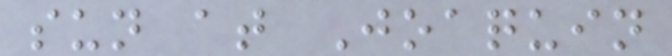sun at Joaquin
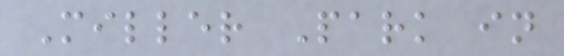Miller Park in
